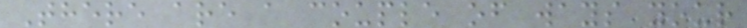There are a couple of ways your
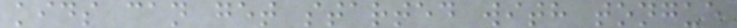kids can get started with tongue
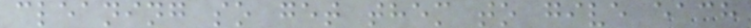cleaning so get them to give each
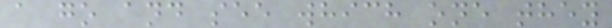a go and see which one they
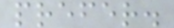prefer.
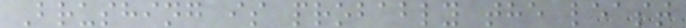Brushing is probably the least
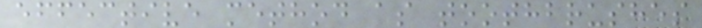effective method as toothbrushes
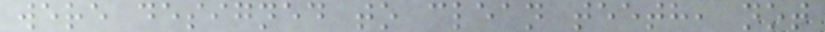were designed to clean teeth, not
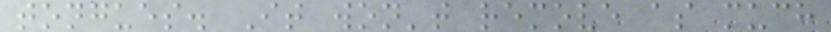tongues. It won't remove as much
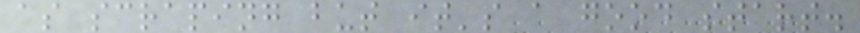as scraping but it's a good start.
